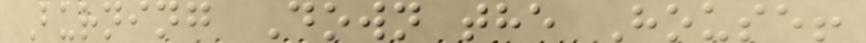Burning Down the House!
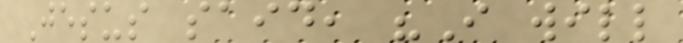Jesus said, "I will
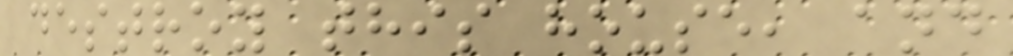destroy this house, and
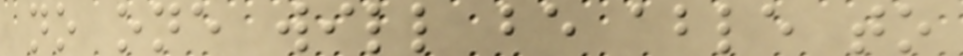no one will be able to
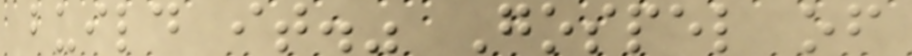build it." Gospel of
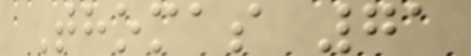Thomas 71
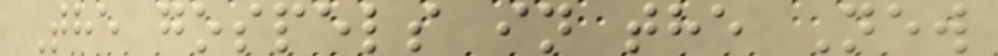The gospels in the New
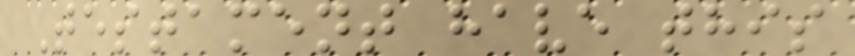Testament have this
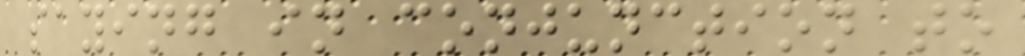saying in conjunction to
